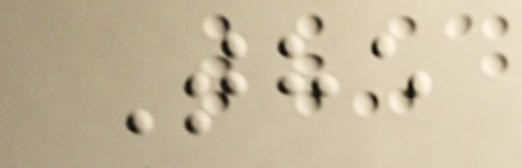The
